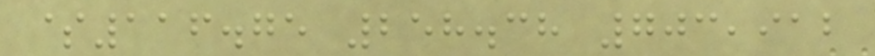$116.75 258.38 703,912
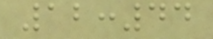12:44
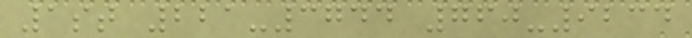1st 221-3744 760-9234
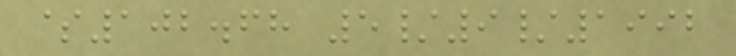$102.68 5/9/1992
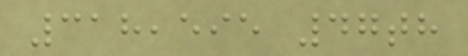318,595 47th
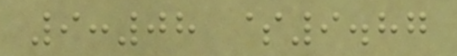9:08 $9.87
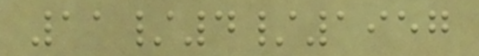11/4/1957
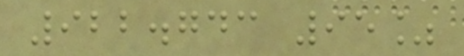922.743 95%
